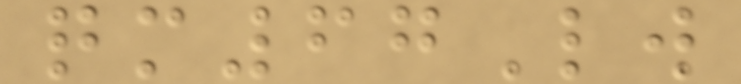qm67Lw
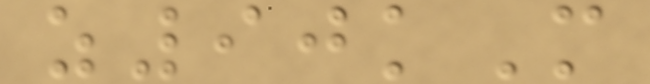z90kM
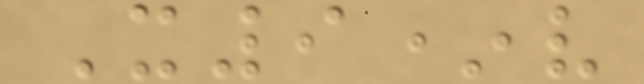X9*v
